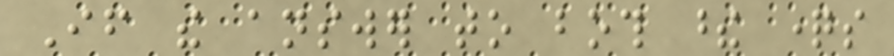If the answer to both these questions
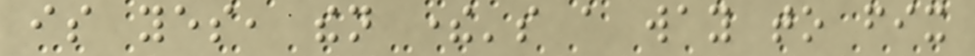is yes, then there's a way to fix
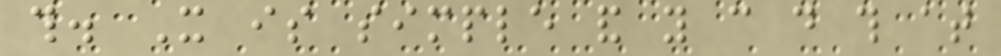this. It is simple and you can do this at
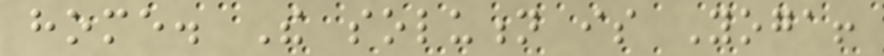home. The solution is Yoga!
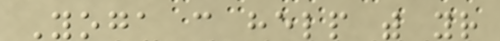Yoga can help with your
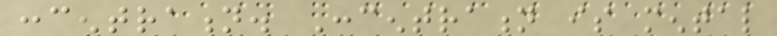concentration. Concentration is mental
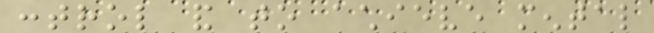control and to achieve mental
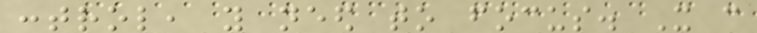control, you need to focus. It can
